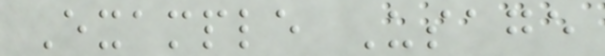Example Usage
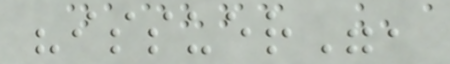"issuer",
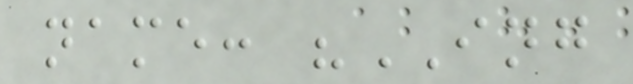name: "ING
